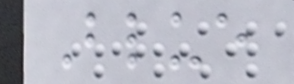Blue
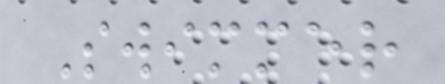Swimmer
